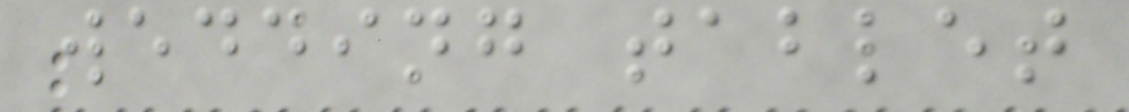wedding tablet
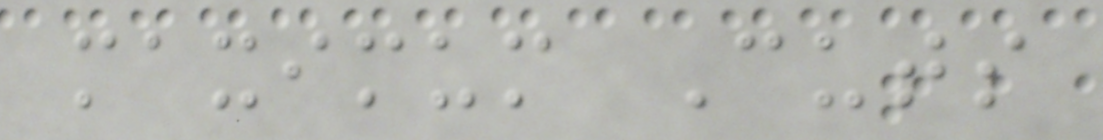maximum Cuts
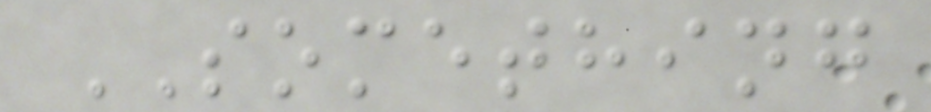SOMETHING
